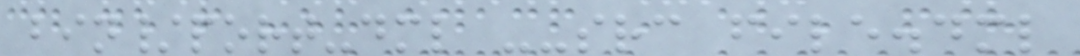bin/port-dml --src file.dml
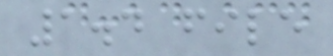1.4 file
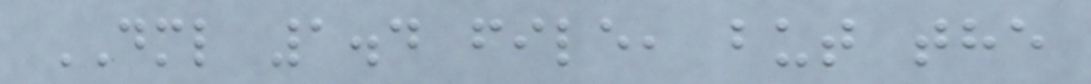DML 1.4 file, but the
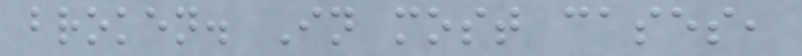broken. In most cases,
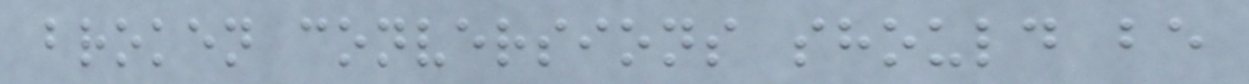broken conversions should be
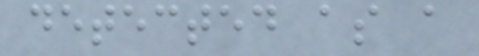detected as a
